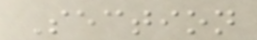Section
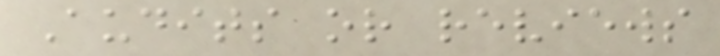Audits or reviews
